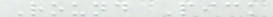Round Pick
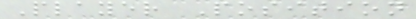Player Position
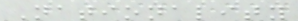Nationality
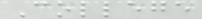College
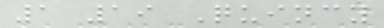1 19 Quincy
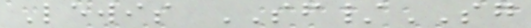Lewis SF/SG
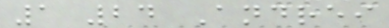1 24 Andrei
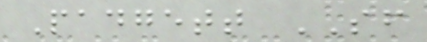Padgett SF
